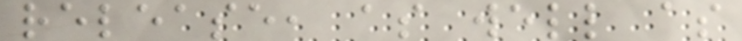release, as well as
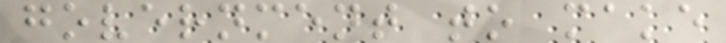government to make
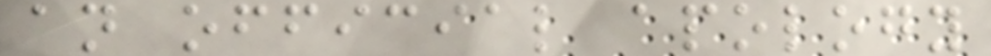an official apology
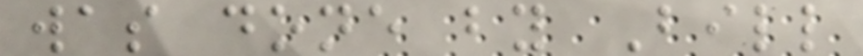was done by Bill
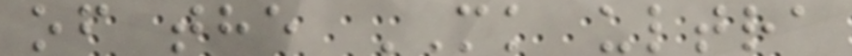of the MK ultra
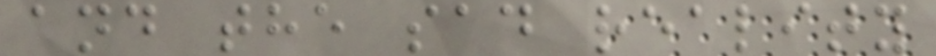and the sad reality
